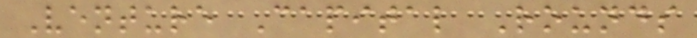Venture Capital Rounds
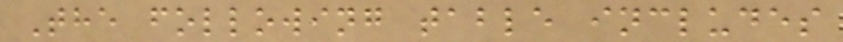The following table includes
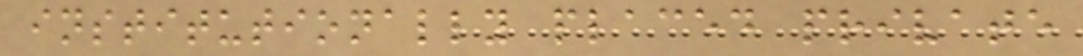institutionally placed private
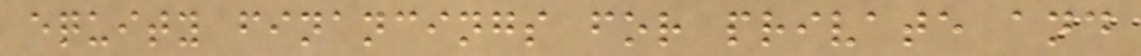equity financings for private and
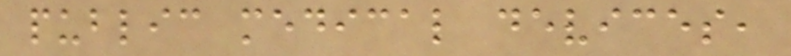public medical devices,
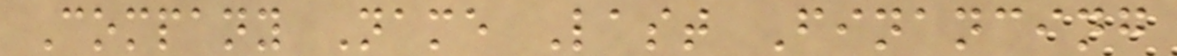Company Name Last Financing
